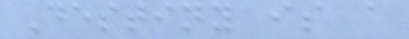Destiny is a
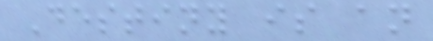Destiny is an
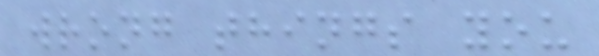wrong things you
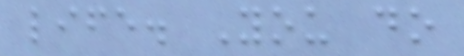life. You do
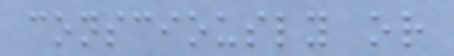consciously or
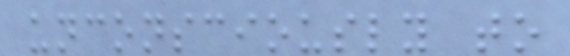unconsciously to
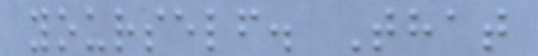yourself. That
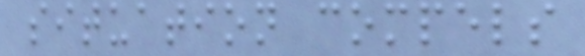situation compels
